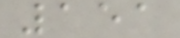151
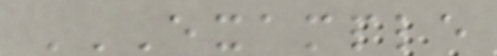EXAMPLE
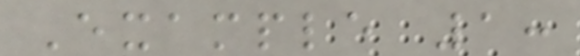Example 1:
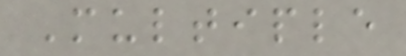Multiple
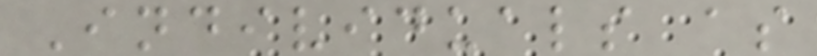Individuals as
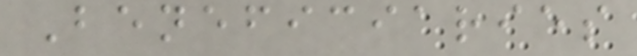Beneficiaries
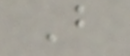B
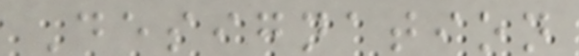Designation
